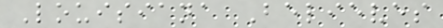Louisiana Believes
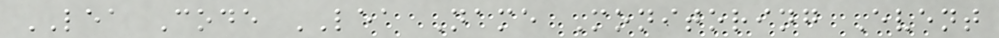LEA Code LEA Name Monitoring Event
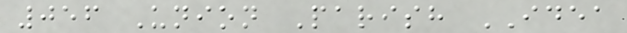056 Union Parish IDEA
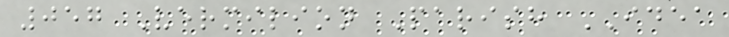057 Vermilion Parish IDEA
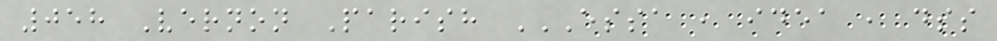058 Vernon Parish ESSA , IDEA , DSS
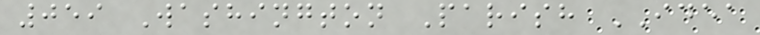059 Washington Parish IDEA
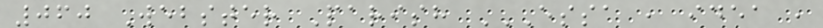060 Webster Parish ESSA , IDEA ,
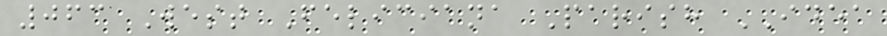063 West Feliciana Parish IDEA
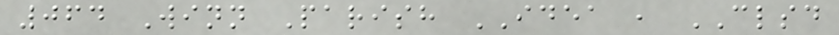064 Winn Parish IDEA , CLSD
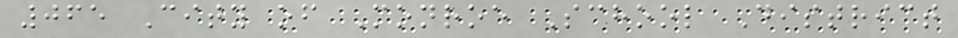065 City of Monroe School District
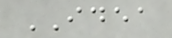IDEA
